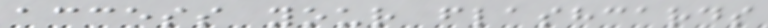access your flashcards
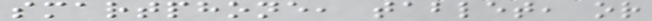smartphone, tablet, or
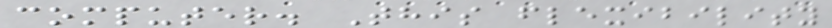computer. This flexibility
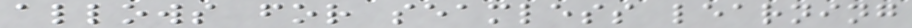allows for seamless learning
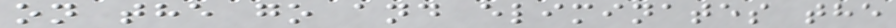on the go and eliminates the
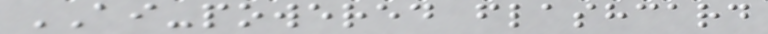AI-powered flashcard
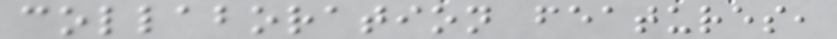collaboration features,
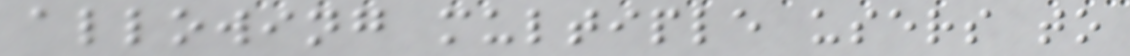allowing multiple users to
